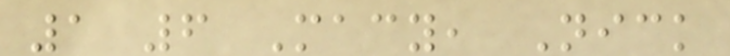1 6 Macy, Nick
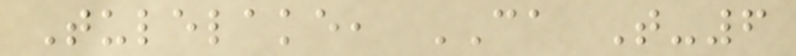Tulelake, CA T-6
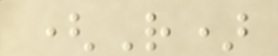(R)
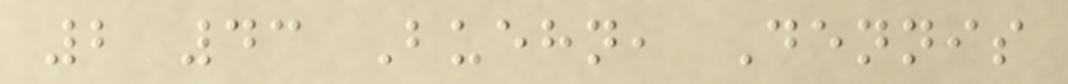2 43 Buehn, Dennis
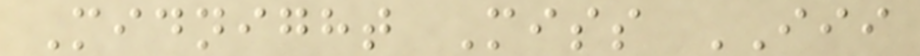Midnight Miss III
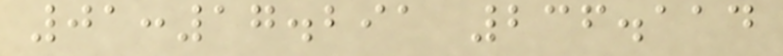01:17.291 236.114
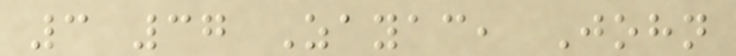3 37 Zayac, John
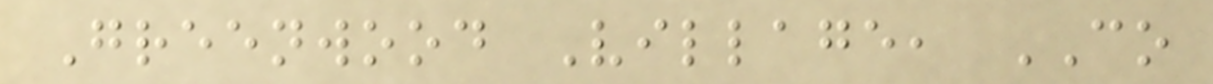Greenwood Village, CO
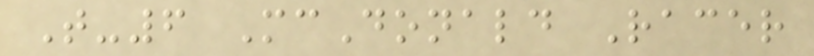T-6 McDonald Racer
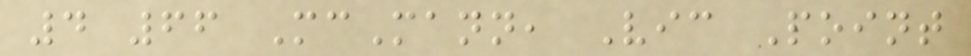4 66 McMann, Vic Point
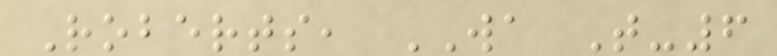Roberts, WA T-6
